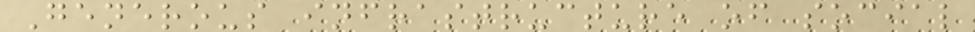Generous infrastructure of social
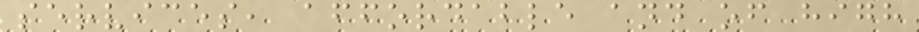services, affordable and of high
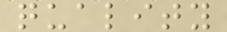quality
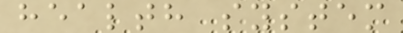health system
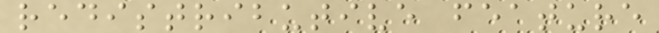redistributive feature
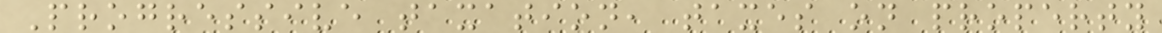Progressive taxation, taxes on property
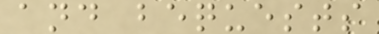and bequests
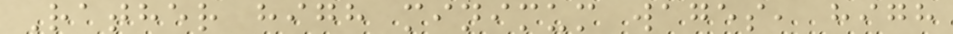Rather high minimum wages, high
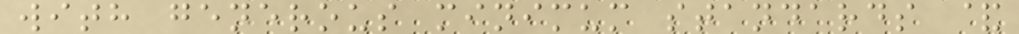with generous minimum standards &
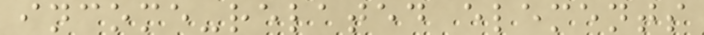income-related elements
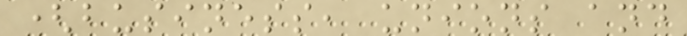(business, unions and
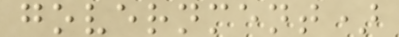government)
